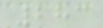283
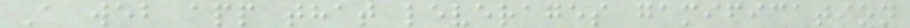A web app that leverages gamification
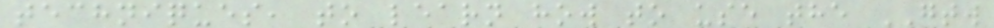techniques, to learn how to use the GTW
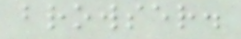browser.
